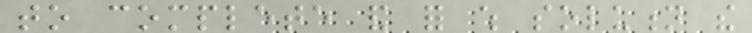to complete and for which solution the
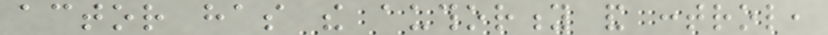actor has the authority and control,
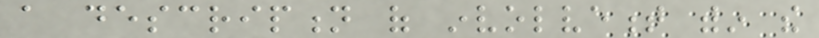a description of involvement within the
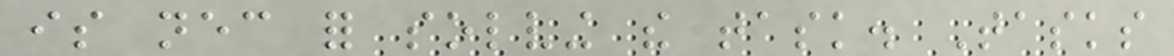is necessary for solving the task. Tasks
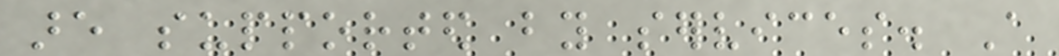are supported by services. A
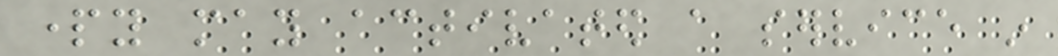party may activated a service in
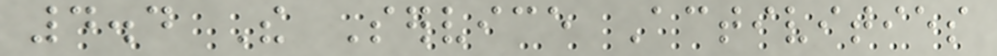4.4 The Service Activities
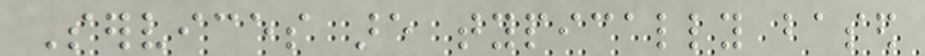Services are typically based
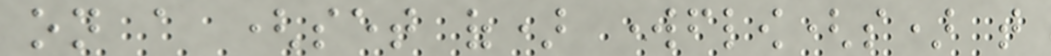on a (set of) workflow(s) that
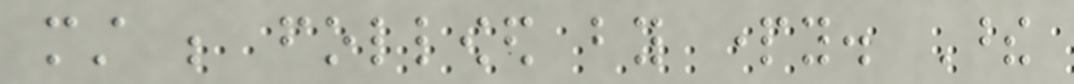must be followed by party. These
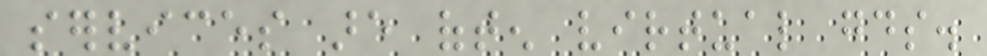services are often virtual goods.
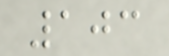103
